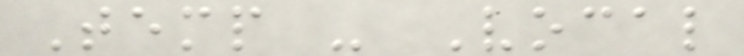Temp - Vocal
